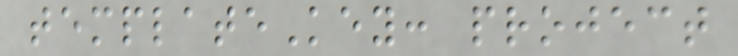templateKey: project
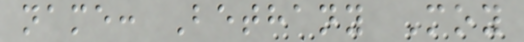name: Bethany Moy
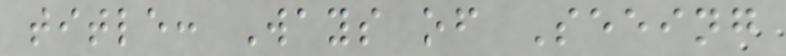title: Ways of Seeing
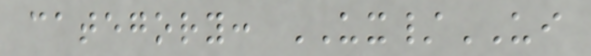category: UX/UI
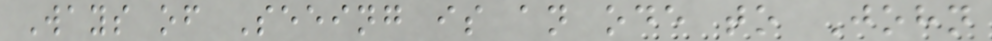Ways of Seeing is an ode to John
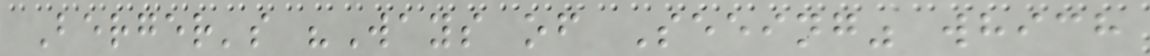Berger's "Ways of Seeing" which
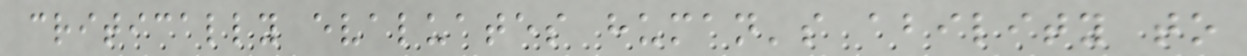critically evaluates human's ability to
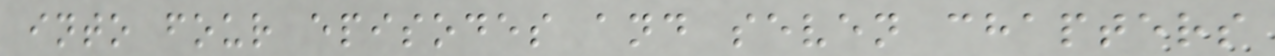into four episodes and seven chapters
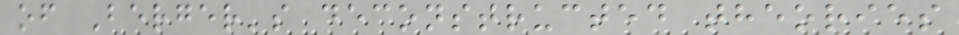of Berger's deconstructed theories
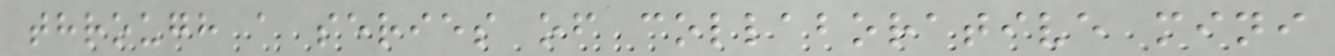through a series of collaborative mini
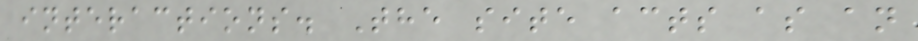interactions. The site acts as an
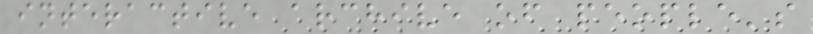interactive archive of people's
